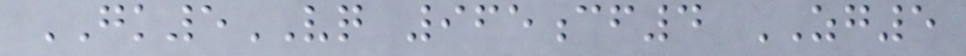GK5VQ 965cf4 ZG5
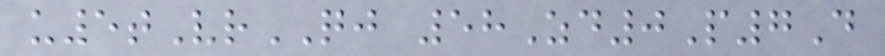u5tVrQJ 58Zd0P7D
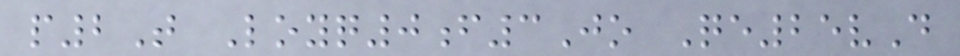p2T Loyq0f3Jo Qe25vD
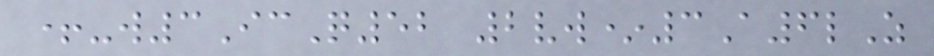+-w3IcQ52 2vw*3A6lZ
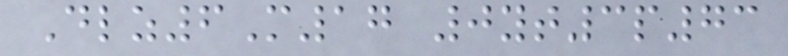Dlz6M17 0yt3p73
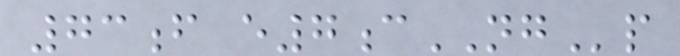73f e7cNGp
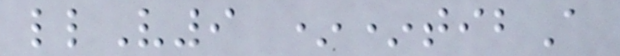llV9 **tibA
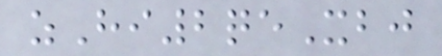zHi2qeXbj
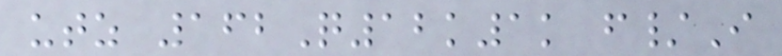utz 162Q12k1k f/I
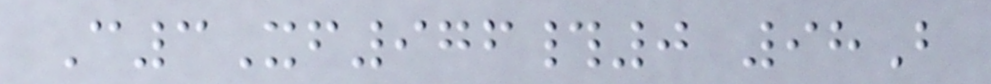C3Xf976#0 98B
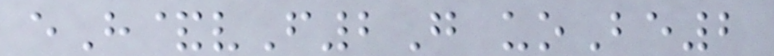eH&vF2G uoBe2
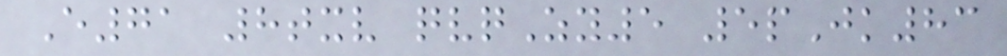E71 8txv qvqZy5 5pJk83
